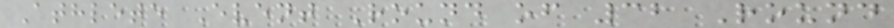Athlete Event Round of 32 Round
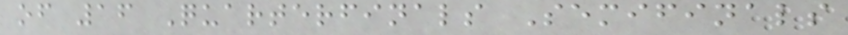of 16 Quarterfinals Semifinals
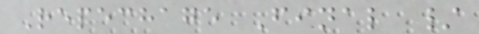Repechage Final /
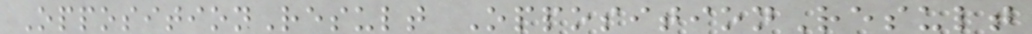OppositionResult OppositionResult
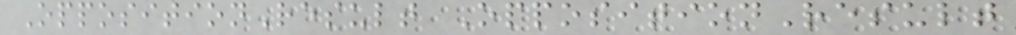OppositionResult OppositionResult
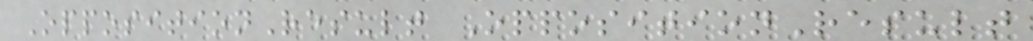OppositionResult OppositionResult
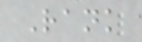Rank
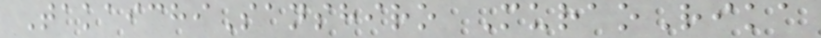TakaichiSanshiro MuraoRika
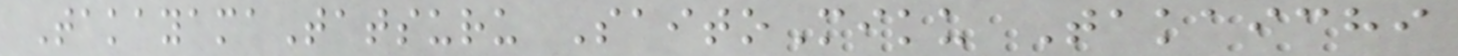TakayamaTatsuru SaitoMiku Takaichi
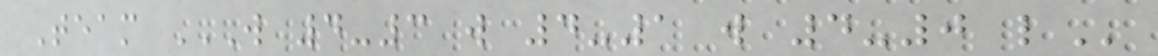Team W 4-3 W 4-1 W 4-0 L
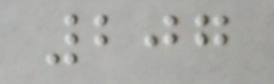207
